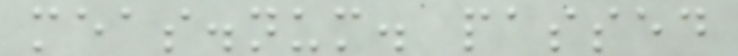meas.num. passed
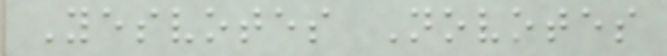Yesvotes Novotes
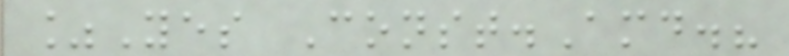%Yes Const.Amd.?
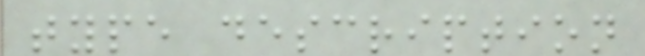type description
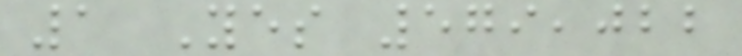1 Yes 579,022
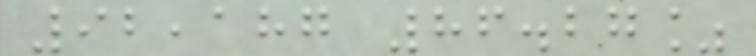92,187 86.27%
